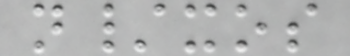n/xos
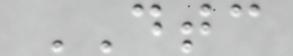DTC
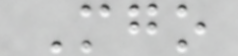Mgo
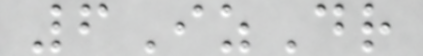6IzDr
